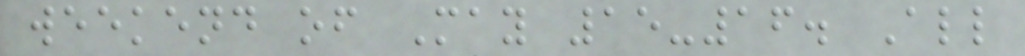weekend of May 15-16. All
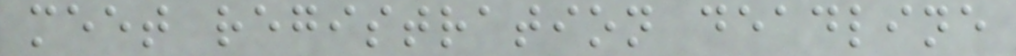meet registration deadline
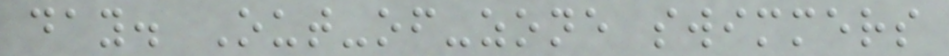day. Out-of-zone swimmers
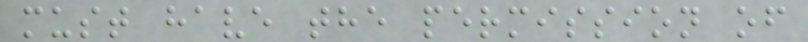must have the permission of
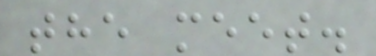the meet.
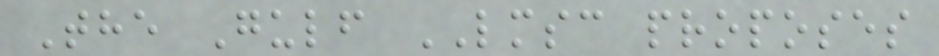The Gulf LMSC proposes
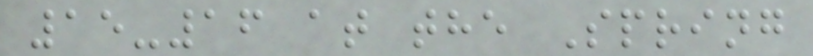15-16 at the Spring
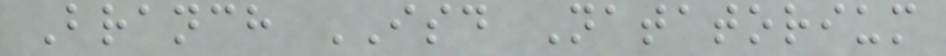Branch ISD Natatorium
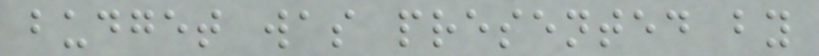budget was presented by
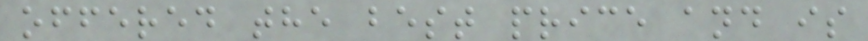offered the best price and is
